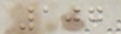107
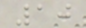10
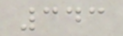343
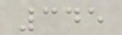345
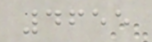4655
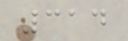314
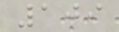109
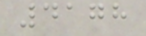4178
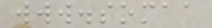www.somaa
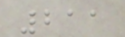211
